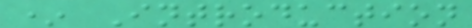* Introduction
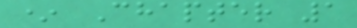* Chapter 1
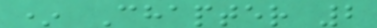* Chapter 2
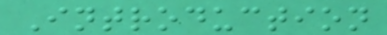Introduction
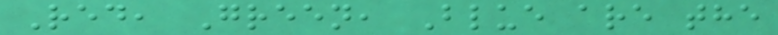Red, Green, Blue are the
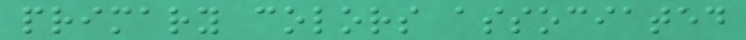primary colors associated
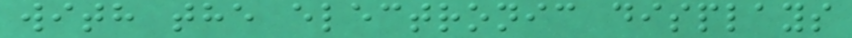with the electronic displays
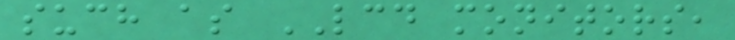such as LCD monitors,
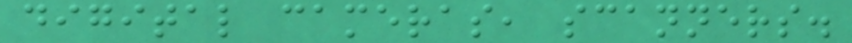digital cameras, scanners.
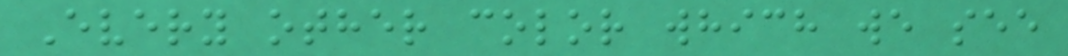Every other color which we see
